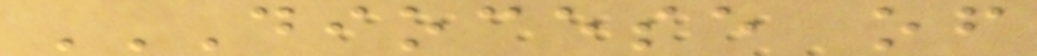DIOCESE OF
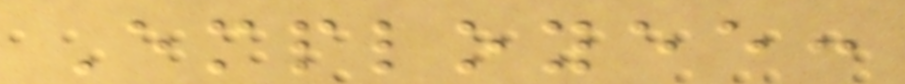Employee:
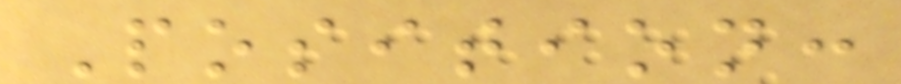Position:
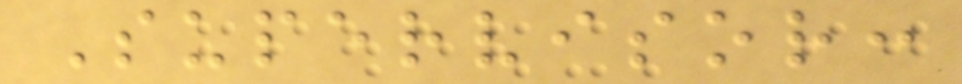Supervisor:
